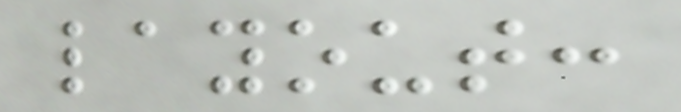layout:
